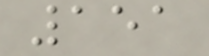151
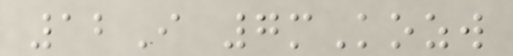12I 7mKozw
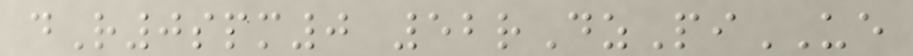dR0spm0 52rDzPiUE
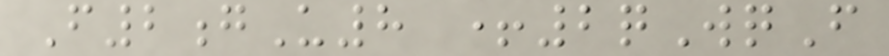F2gU8 +2qWqF
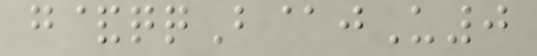g&qqB@jU0
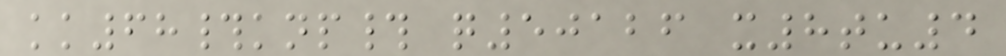kk68#knp# q50126 x8tu4
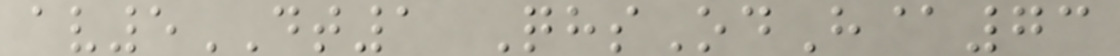av5DT1 QhsOdH@73
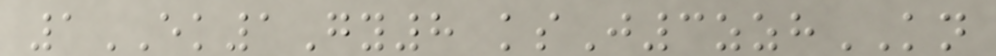1EK1Gy8 ksJ3zzhKN
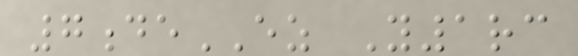7deEZ Y1rc
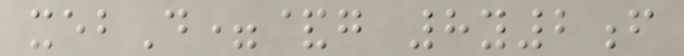xebD=&g 8y2f
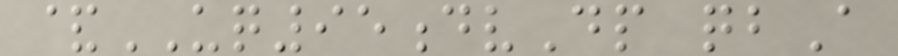&UQ95dvDp qbA
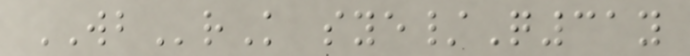WBrK sye/Q31y
